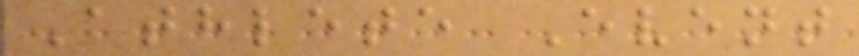Athlete Event
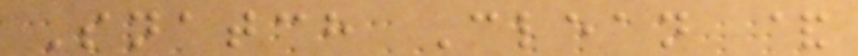Snatch Clean &
